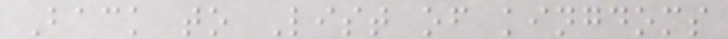Back to List of kingdoms
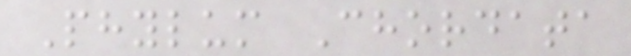Phylum Chordata
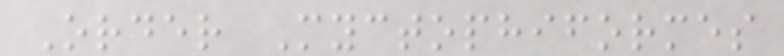Order Myctophiformes
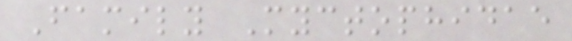Family Myctophidae
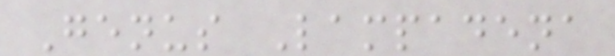Genus Lampadena
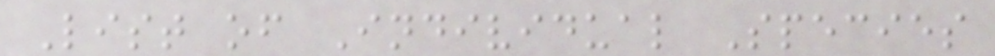List of Individual Species
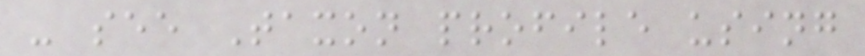- see Taxon profile using
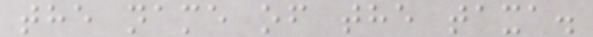the name of the taxa.
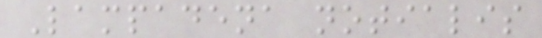Lampadena notialis
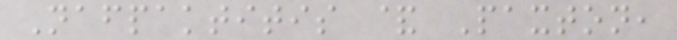Nafpaktitis & Paxton,
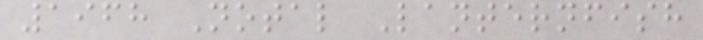1968 Notal Lanternfish
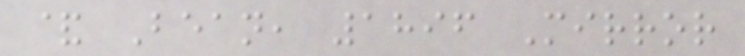& Bean, 1896 Mirror
